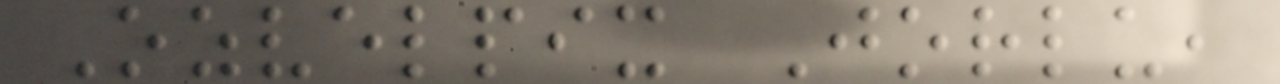Ozvelpix Jorlu,
